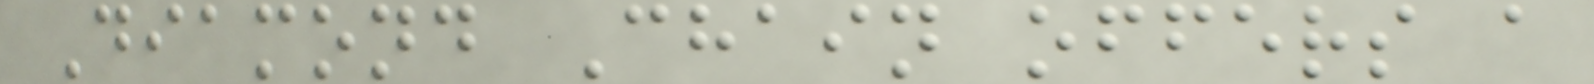Diamond Chain offers a
